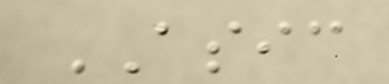ASIC
